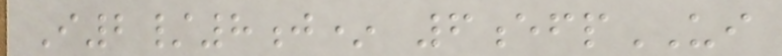I2/8j* 6efpUI
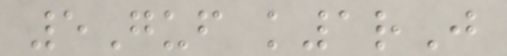5Guf k1rJ
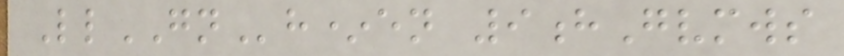LlGNh*en 9hGvmws
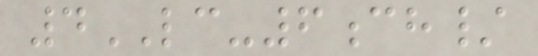4LC-6ch/
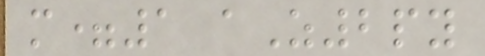m=1 aZ2py
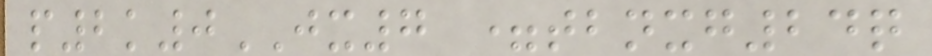p2k0JX7 =tbnxg24q
